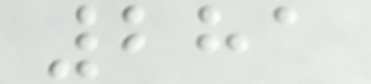281
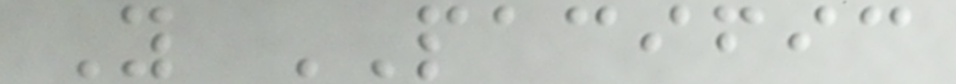Y PACIFIC
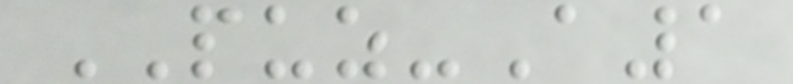PUZ-A1
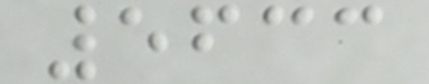5633
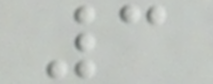3
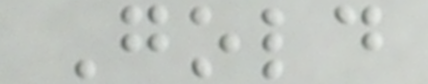Gold
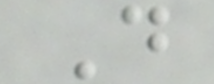D
